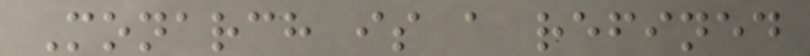Monarch is a refined
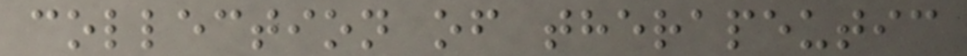collection of therapeutic
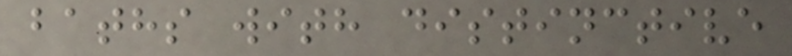baths with distinctive
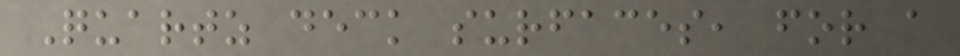Quartz deck surfaces, for a
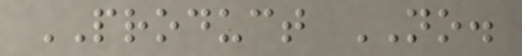PRODUCT NO.
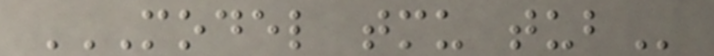MODEL TMU TUB
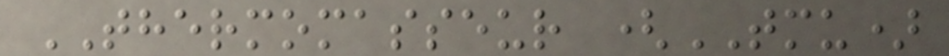THERMOMASSEUR (TMU)
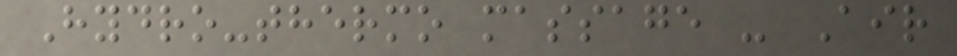Hydro-thermo massage - Air
